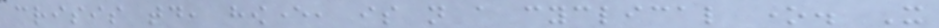crisis today, however, is not a cyclical one. It
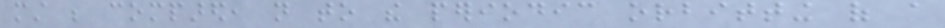must be compared, not to the periodic orbitting of a
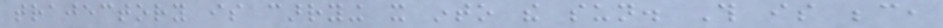trajectory is carrying it into the sun. This is because,
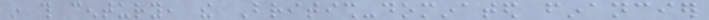in this century, the British-dominated financier
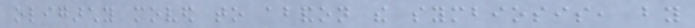oligarchy moved to abandon the symbiosis, by
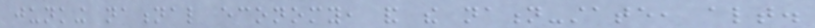junking national economy, and the nation-state, altogether.
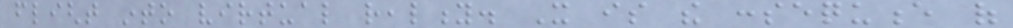flight into virtual reality. It is the consequence of
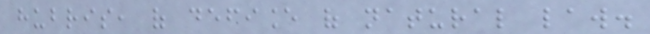hubris, of defiance of natural law.
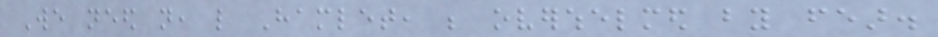We need not, like Hamlet, be overwhelmed by fear.
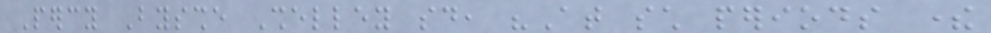Percy Bysshe Shelley said, "At such periods there
